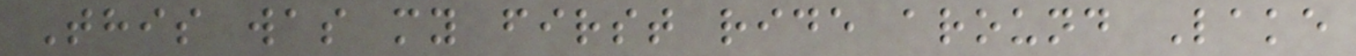This was my first ride around Lake
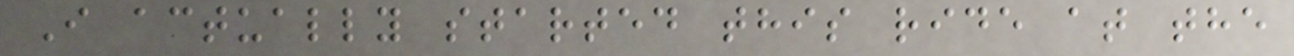I actually started this ride at the
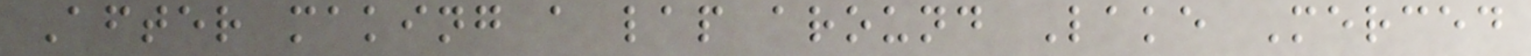After making a lap around Lake Merced
